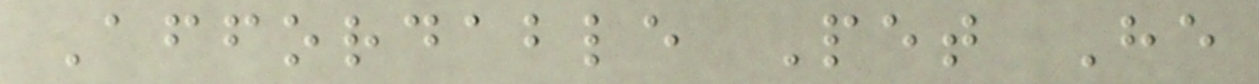Affordable Pet He
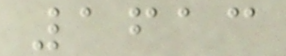1613
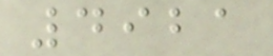4921
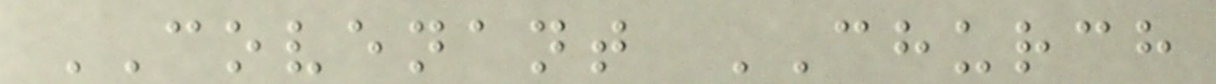COVENANT CHURCH
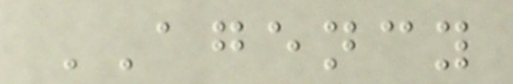AGENCY
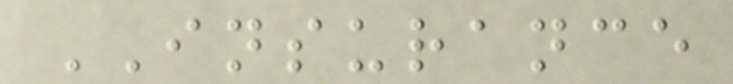INSURANCE
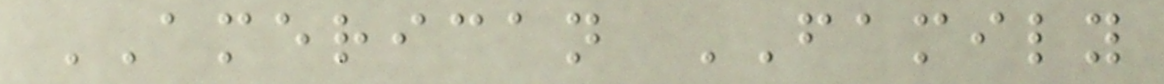AMERICAN FAMILY
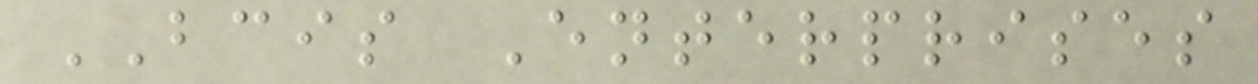BCIS Enterprises
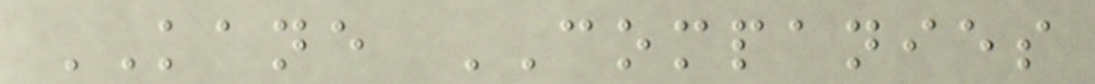KANE COMPANIES
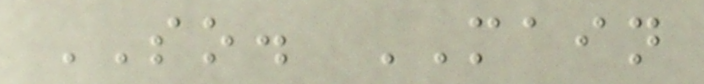SO. MAIN
